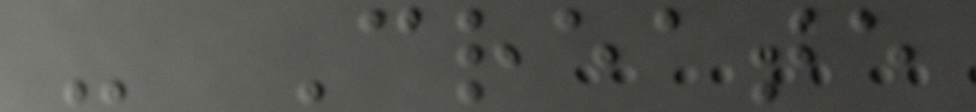- Create
